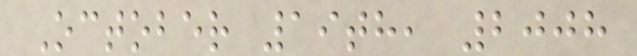October 19th, 2008
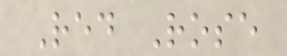Red Rose
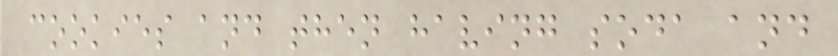cookies and then having soda and
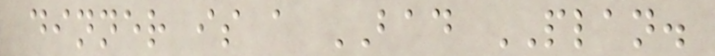dinner is a BAD PLAN.
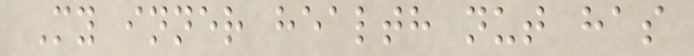My inner health nut has
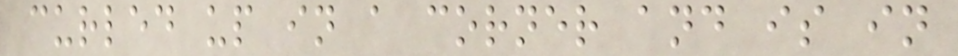curled up in a corner and is in
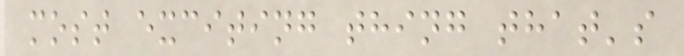most exciting thing that's
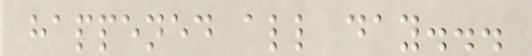happened all day...
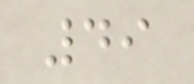49
